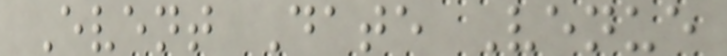Event Date Venue
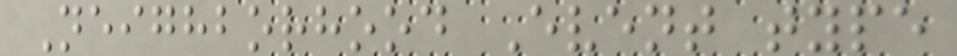Neighborhood Event type
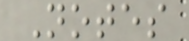Notes
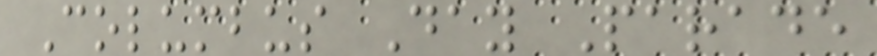Columbus Day Parade
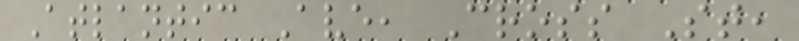Atlantic Ave, Cross St,
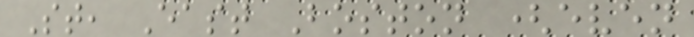St, East Boston (even
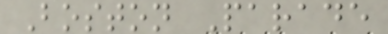Boston Parade
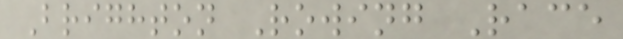Brighton Rowing Race
